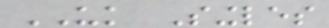UK Singles
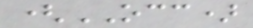(OCC)
